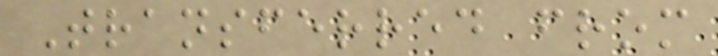Transferred from
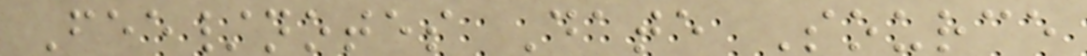Fee/notes Date Source
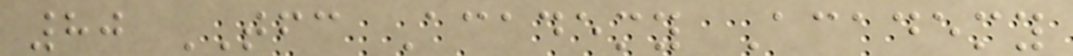80 TFC Academy Academy
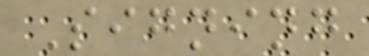Signing
